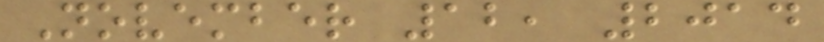November 12, 2014
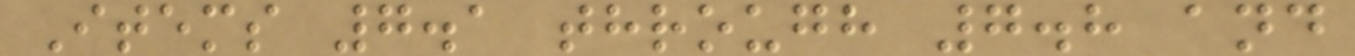Items 7.1 through 7.8 and
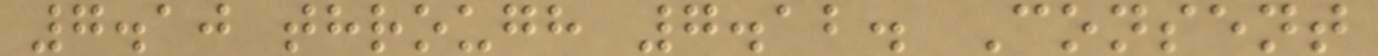7.10 through 7.12. Consent
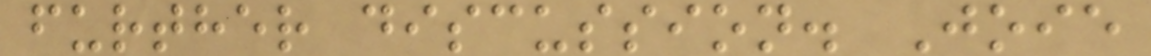further discussion. Joie
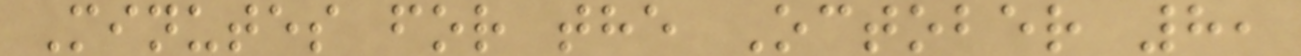Minutes for the October 8,
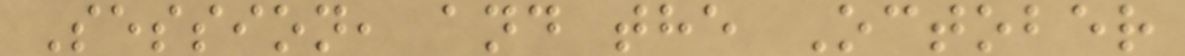Session, and the October
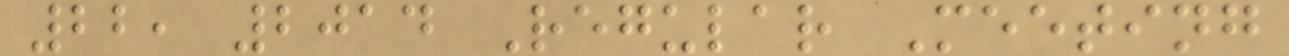22, 2014 Regular Meeting
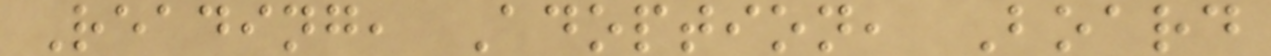Reading, Adoption, Board
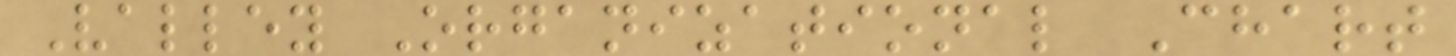Valley Organizational Chart
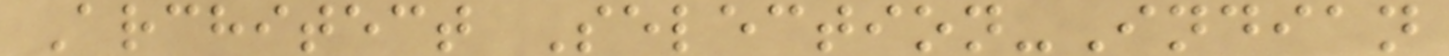Architect Selection-Indian
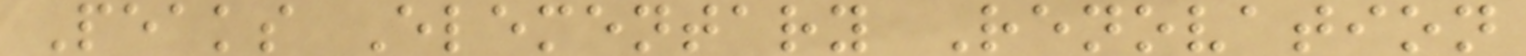Peaks Elementary Renovation
